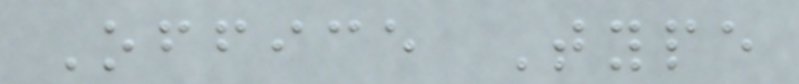Office Type
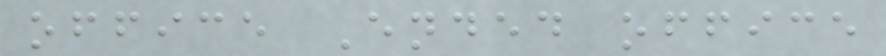office Ended office
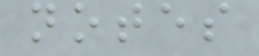notes
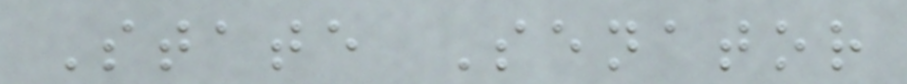State Senator
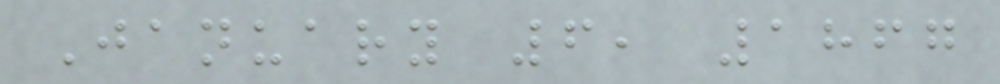January 6, 1867
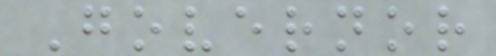Governor
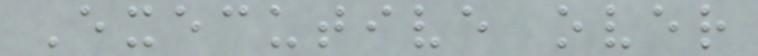Executive over
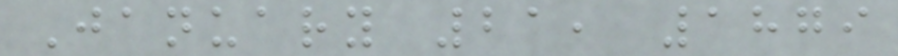January 21, 1879
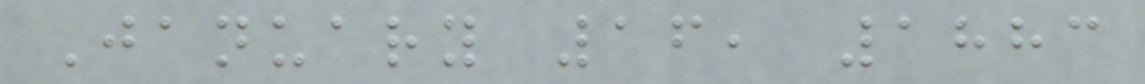January 16, 1883
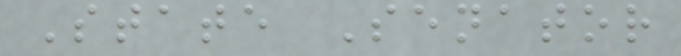State Senator
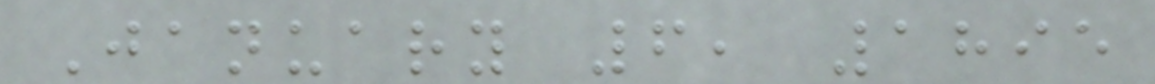January 6, 1895
